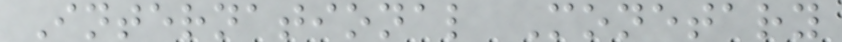International Monetary
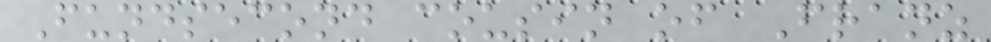Fundsecond cousin of Franz
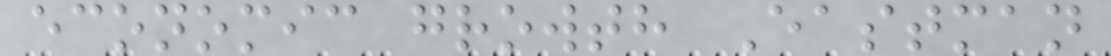economic growth Eastman
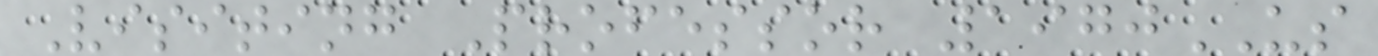Visiting Professor 1970US
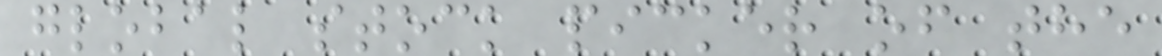global stock picker of the
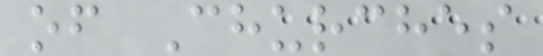of Churches
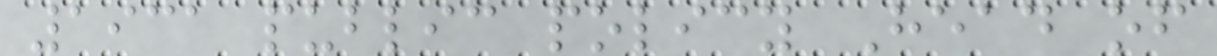1931 public policy Head of
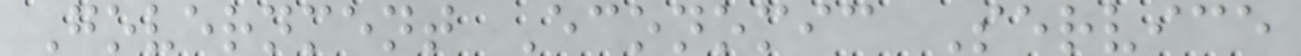Government Economic Service
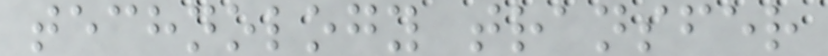technology transfer
